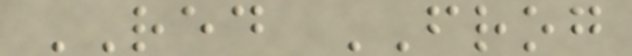RED FROG
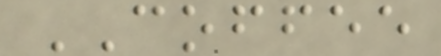COFFEE
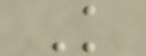K
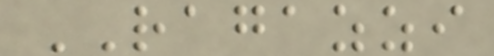RAGAZZI
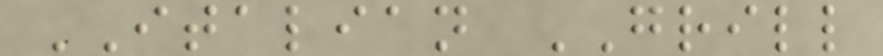ITALIAN GRILL
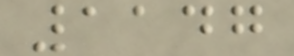1147
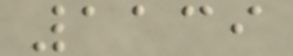1139
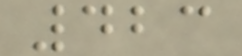423
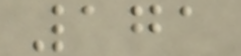171
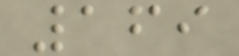169
